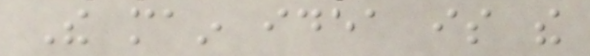The main idea is the
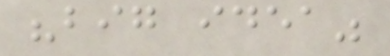"big idea"
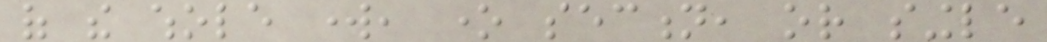of the whole work, one section, or single
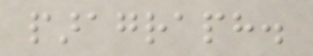paragraph.
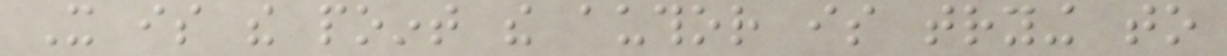It is the point the author is trying to
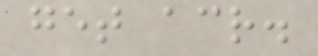get across.
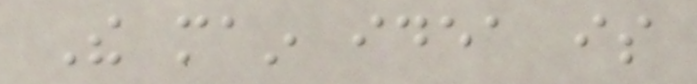The main idea is
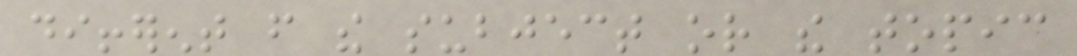different from the subject or the topic
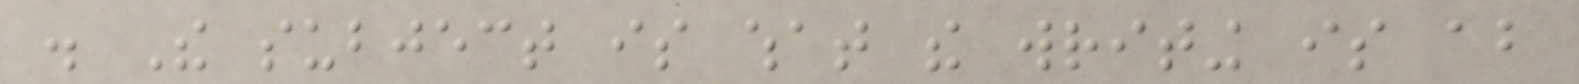. The subject is what the writing is about
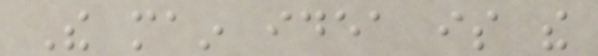The main idea is the
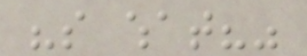"so what?"
